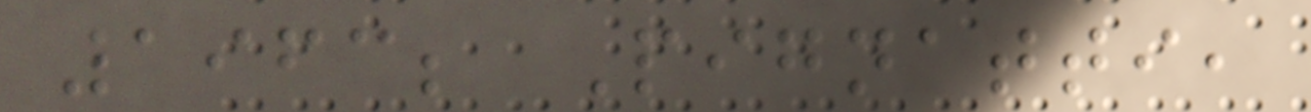1963; Pignatti,
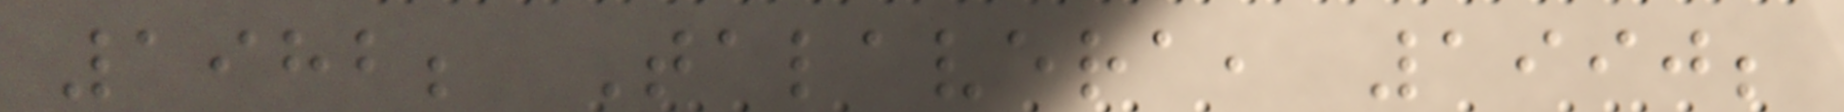1982; Talavera, 1990;
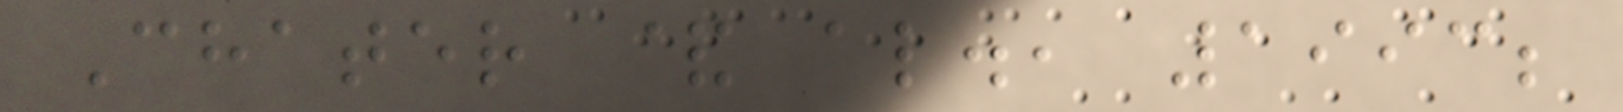Chater & al., 1993;
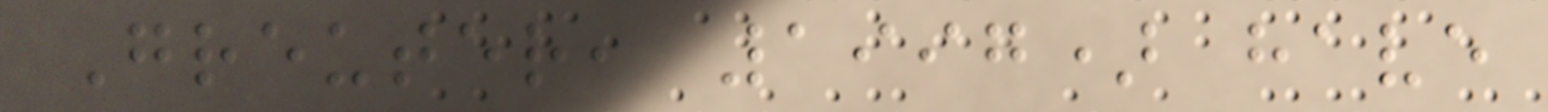Greuter, 1997) have
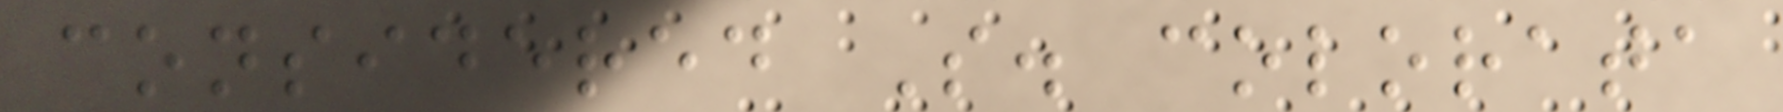considered S. colorata
